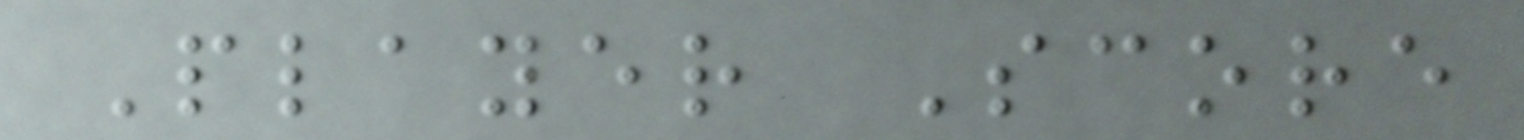Player Score
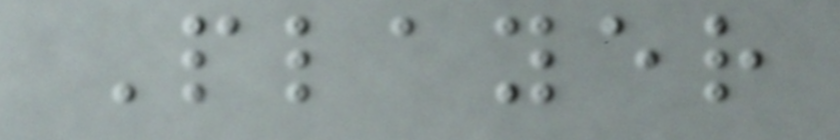Player
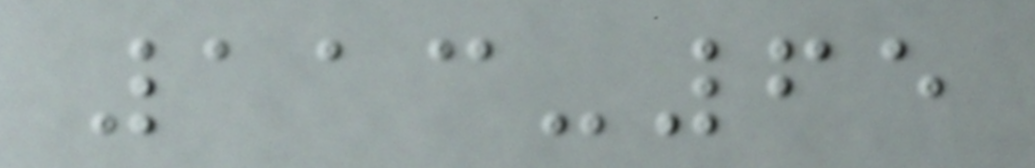113-65
